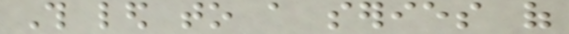This led to a series of
